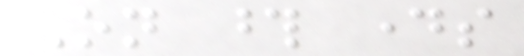On those days
